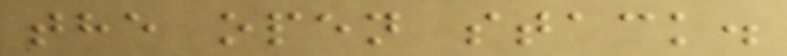the open stack.
